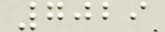7029
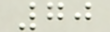70
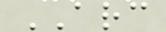ARC
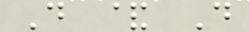D & D
